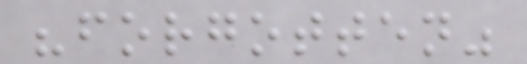"forgotten"
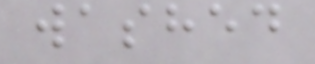washed
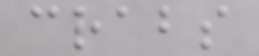crabs
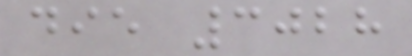die 3028
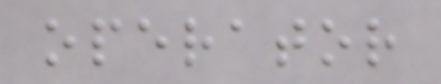operator
